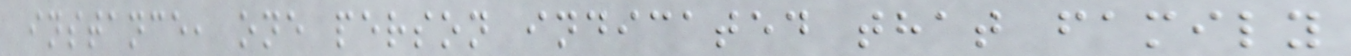instance, one person indicated that family
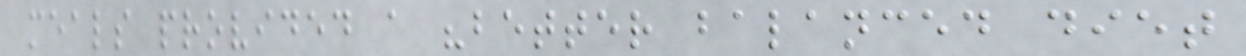meals provided a "better balanced diet
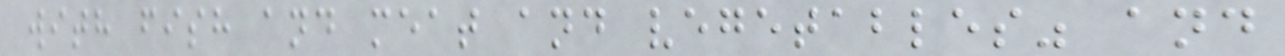with fish and meat and vegetables" and
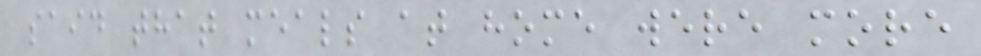said that meals at home were more
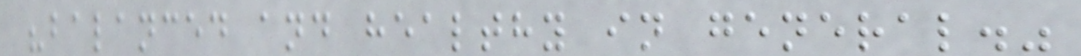"balanced and healthy in general."
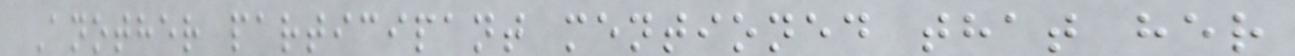Another participant mentioned that her
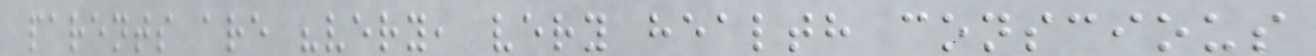parents are "very, very health conscious
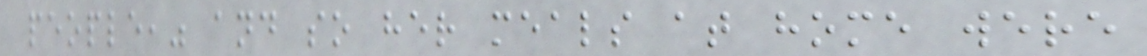people," and so her meals at home were
